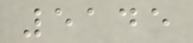5145
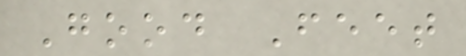Good Feet
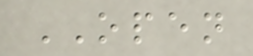OPEN
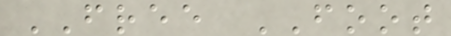FREE FOOT
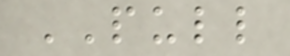PULL
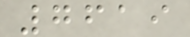7619
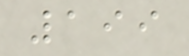199
